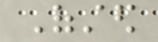Ofsted
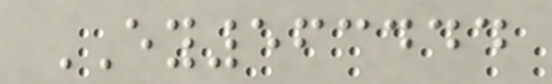EY563444
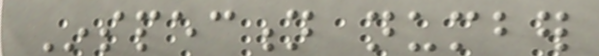Inspection number
